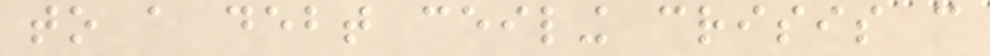to a debt ceiling crisis can
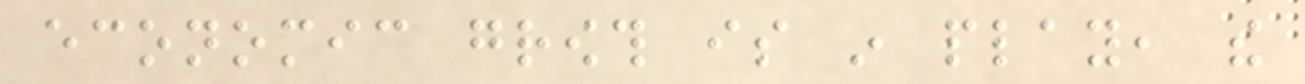economic growth is in play, the
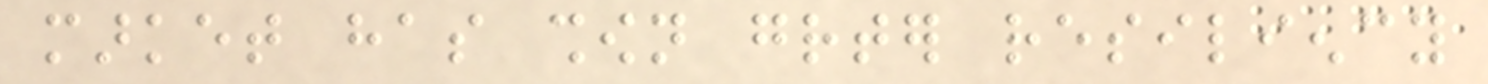market has shown greater resiliency
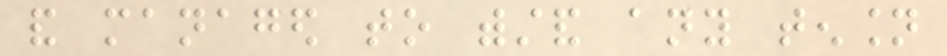and managed to withstand any tension
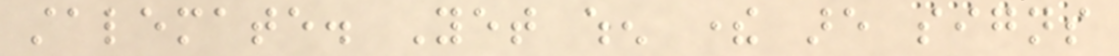stalemate. Yet when there are signs
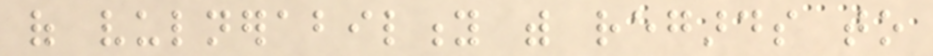of vulnerability with regards to
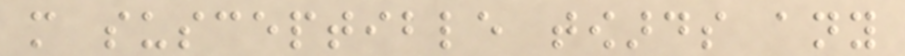more susceptible towards any
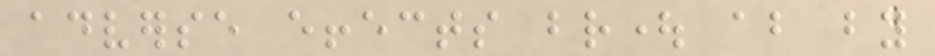adverse effects brought about by
